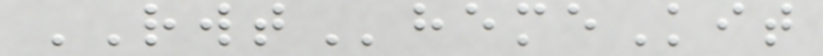RWThemeKit
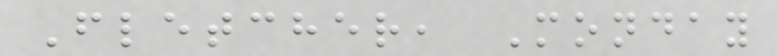Fletcher, Monday
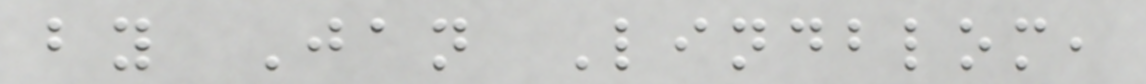by Jan Lindblom,
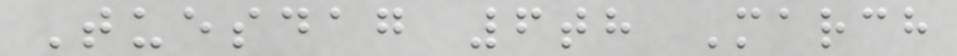Tuesdag 6th March
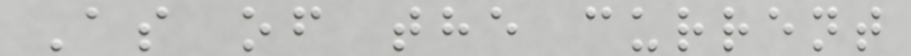As of the current
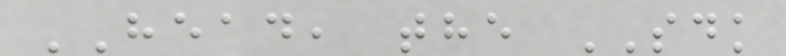HEAD, the SDK
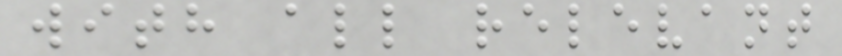with all relevant
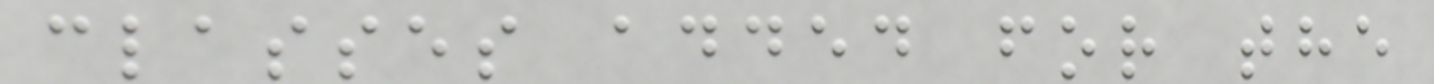classes added for the
